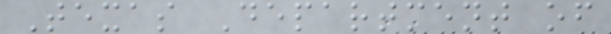Texas Department of
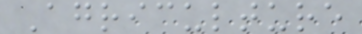Agriculture
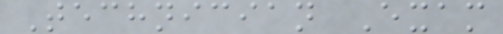Technician Exam
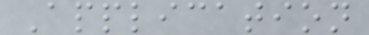Application
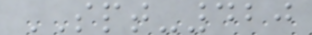SPT-420
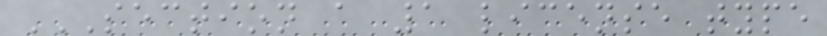SECTION A 1 LICENSE TYPE
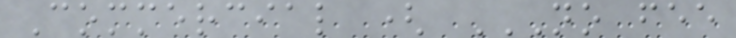Commercial ( NO FEE
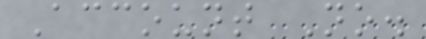Account No.
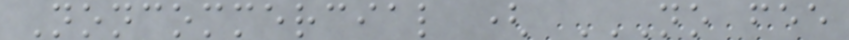Noncommercial ( NO FEE
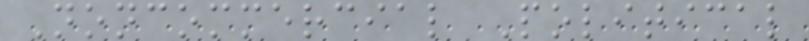Noncommercial Political
